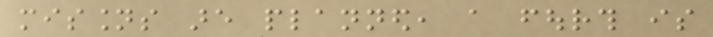missions are planned, a fourth is
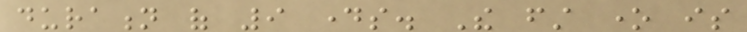duration of 9 days. The first one is
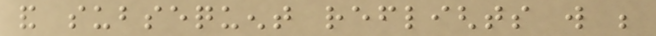and subsequent reflights will be
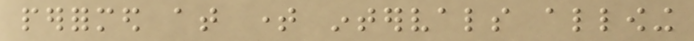performed at time intervals allowing
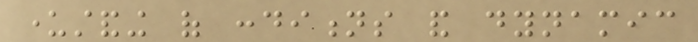understanding of conditions and dynamic
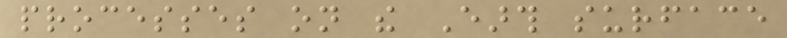processes on the Earth surface
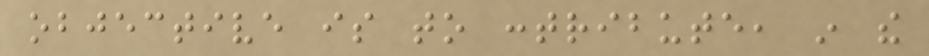objective is to contribute, in the
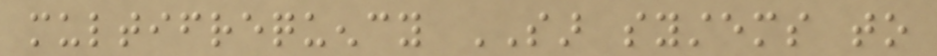multifrequency SAR systems to
